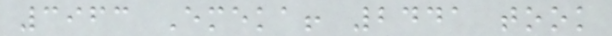3963 Emeka! 2441 took
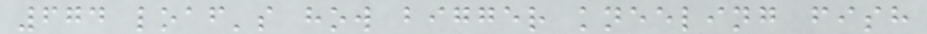674 loaf's how bigger kneeling fish
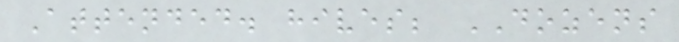Attended. hives; DOZENS
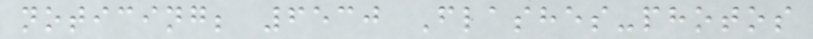noticing; 6530 Flashes-photos
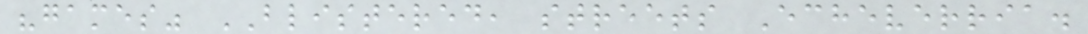"games" BLISTERED, streets Echeverria.
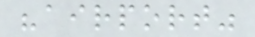"airport"
